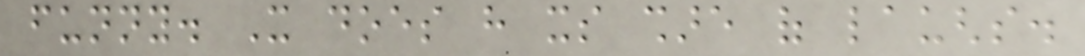funny. It does have its share of laughs.
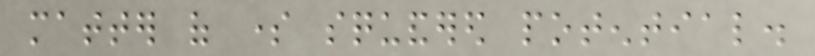matter of some squandered potential.
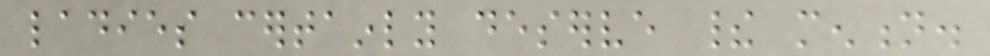ladies certainly deserve their mention.
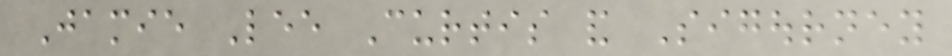Jamie Lee Curtis and Sigourney
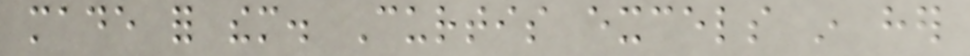made for them. Curtis excels in her
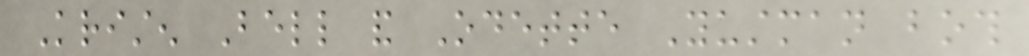Kristen Bell and Odette Yustman both
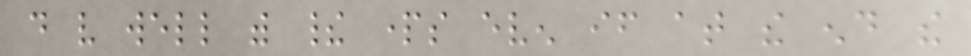do very well with their parts even if at the end the
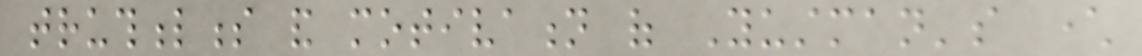truthfulness and motivation of Yustman's character
